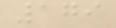179
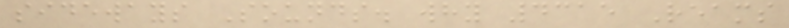sideways Sounds. why 4315 Reams
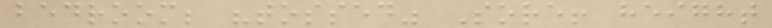bedroom; "tossed" Sore! height
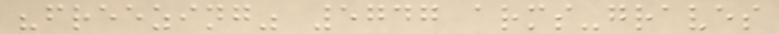"freezing" 5747 arms-graves
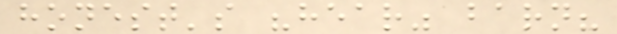honest's "hear" barn?
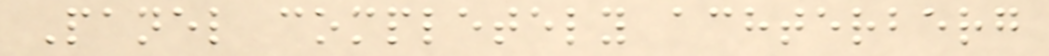Panel completely achterberg
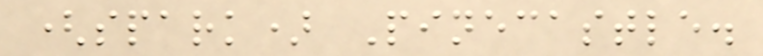(spark) Pinecastle.
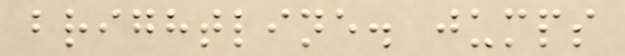brightline. jumps
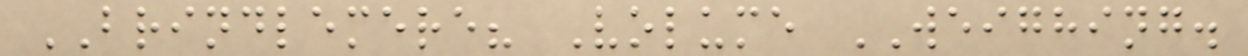BRINDLEMERE? Volume WEIGHING.
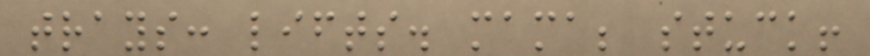trays: lifts. mama; stuck!
